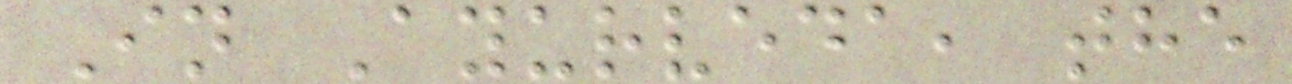In Ayurveda, the
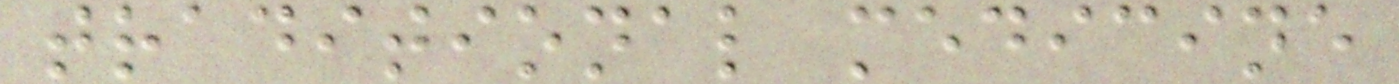traditional medicine
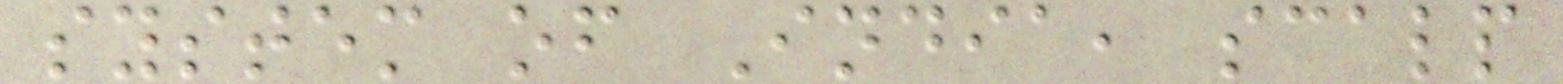system of India, scalp
